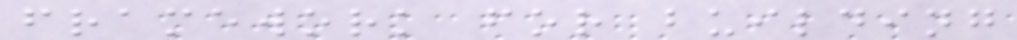framework for building
